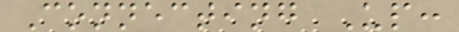Connecting Up:
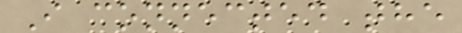I connected the
